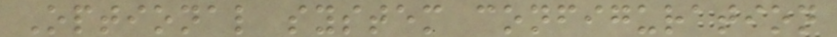Optional system configuration
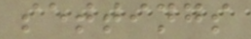settings
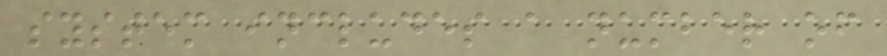system includes a number of
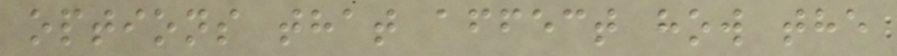options that affect how the
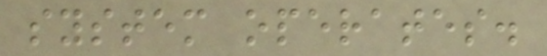system operates.
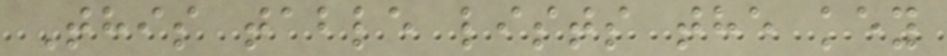This table lists the key
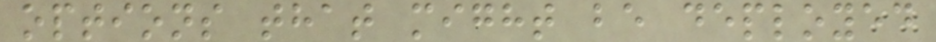options that might be deployed
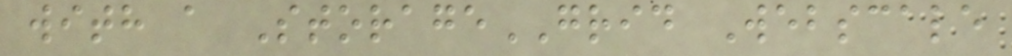with a StorageGRID Webscale
